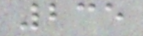235
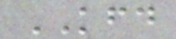KFD
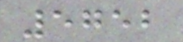5752
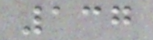137
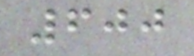600
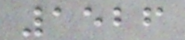1526
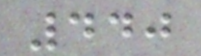440
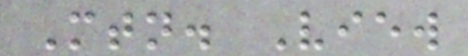Mtn. View
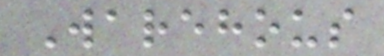Warehous
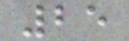25
